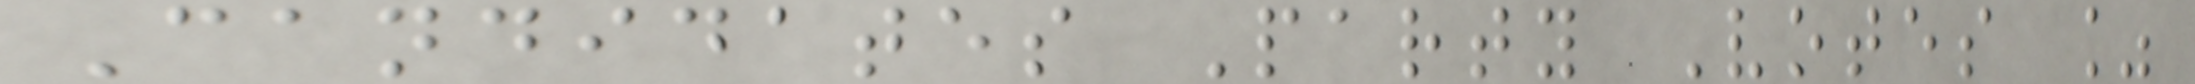Candidates Party Votes %
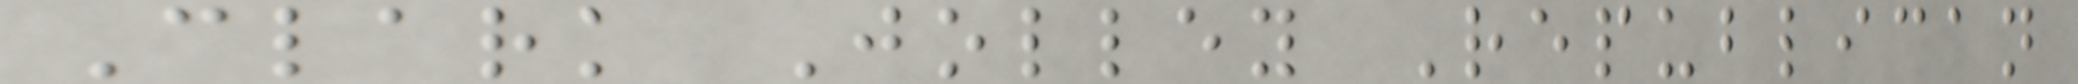Clark Jolley Republican
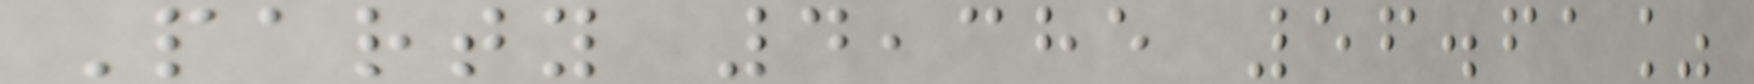Party 4,385 56.61%
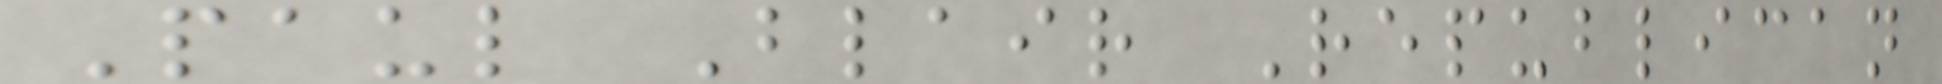Paul Blair Republican
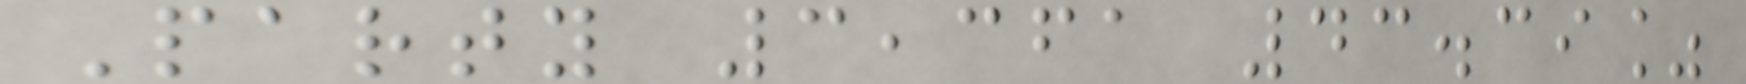Party 3,361 43.39%
